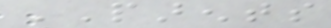PARENTS
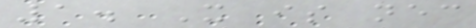1. It is necessary
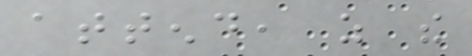attend, as the
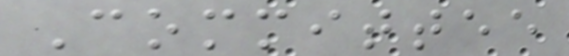Committee
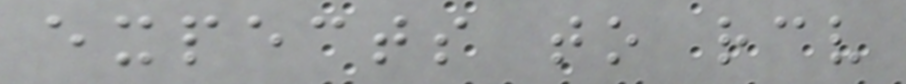expects to receive
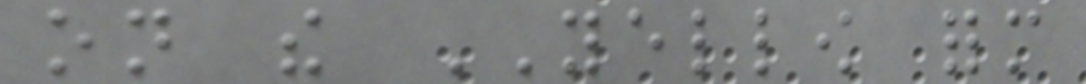on the YELLOW form
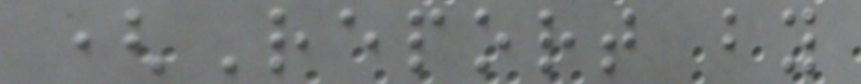(Report by
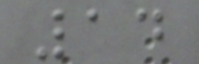14
